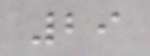29
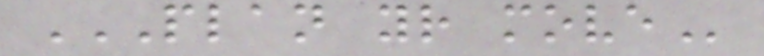PLAN YOUR MOVE
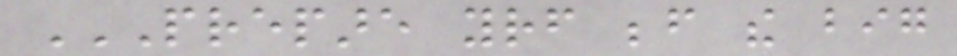PREPARE YOURSELF BEFORE THE BIG
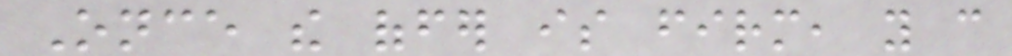Once the offer is firm, you can
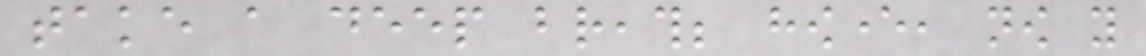take a deep breath; however, now you
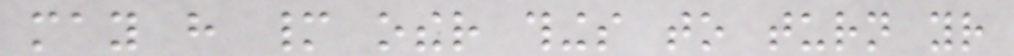may have many other things to turn your
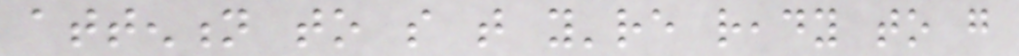attention to so that you're ready to go
